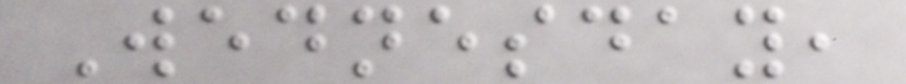Wednesday,
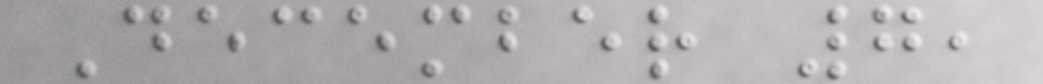December 7,
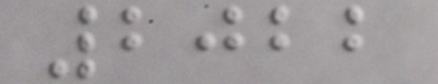2022
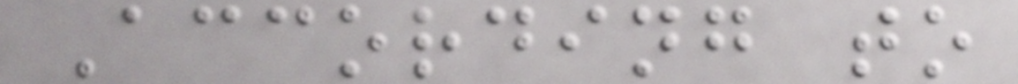According to
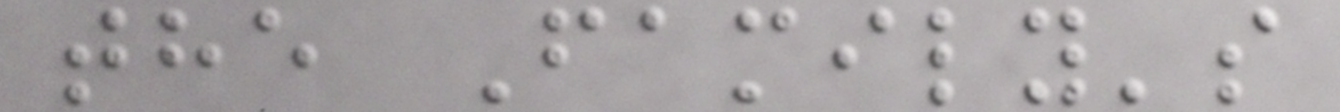the Family's
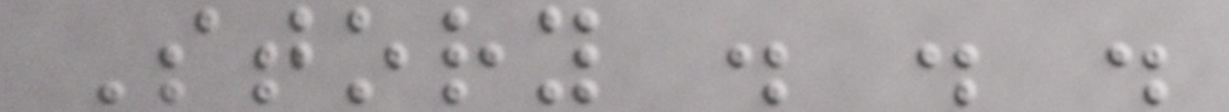Story . . .
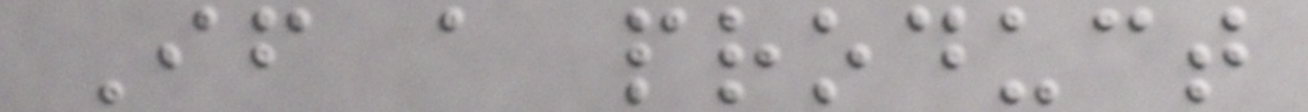If a product
